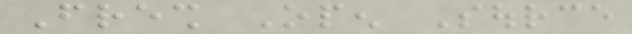Fresh Open Source
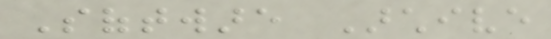Software Archive
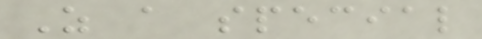As a special
